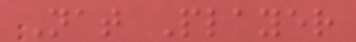Nat Player
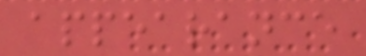appearance
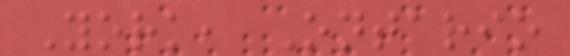York, Ontario
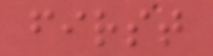first
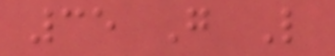35 G L
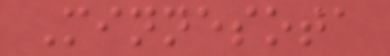Minnesota
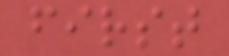first
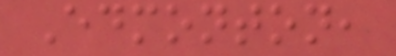Edmonton,
